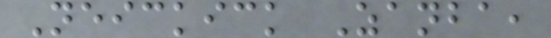Neickick Zanba,
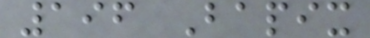196 Bapix
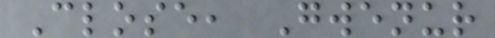Close, Gwenur
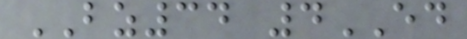BZ34 4ED
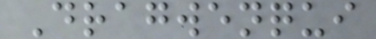Dragwenqui
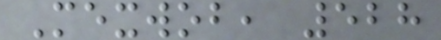Mexwob, 528
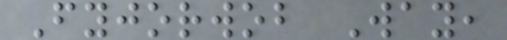Fyjorwob Way,
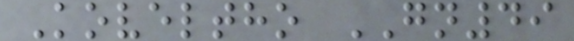Koveltho GN49
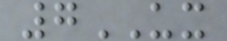7UX
